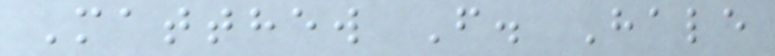Matthew F. Hale
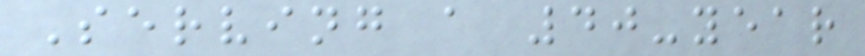Serving a 40-year
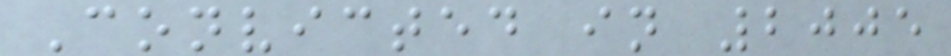Convicted in 2005
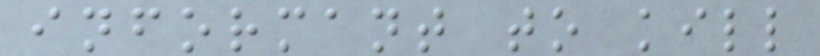informant to kill
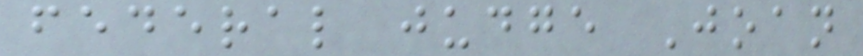federal judge Joan
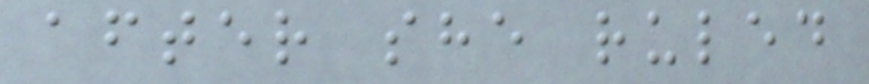after she ruled
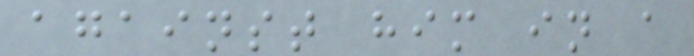against him in a
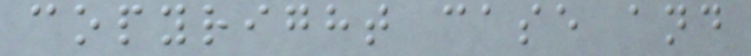copyright case and
